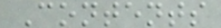Contents
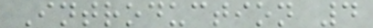Introduction 4
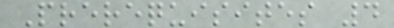Prerequisites 4
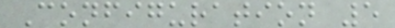Configuration 5
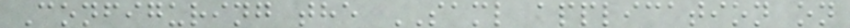Configuring the SAML application on
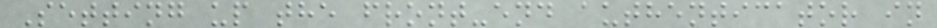Setting up the front-end authenticator in
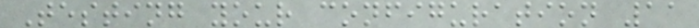Testing your configuration 11
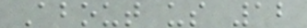About us 12
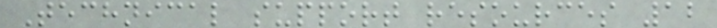Technical support resources 12
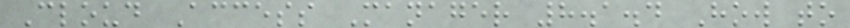Cloud Access Manager 8.1.4 How to
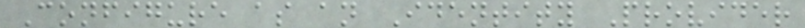Configure as an Identity Provider
